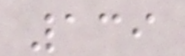139
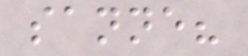sanne?
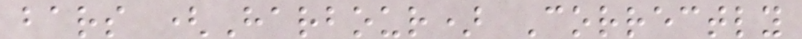bars (Harbour) Correctly
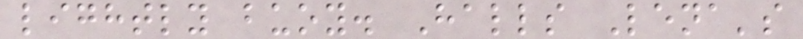lightly buoy. Halls Lena's
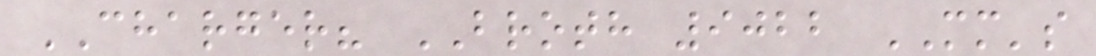CHARGER? BROTH 9022 MM's
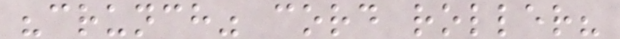"crunch" cord roller?
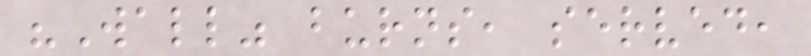"Wall" burns, served,
